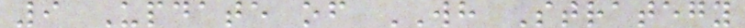9 Update of WH Strategy
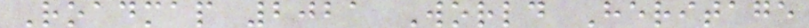Roadmap 2021 World Heritage
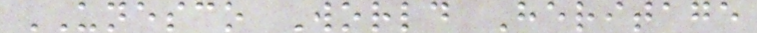UNESCO World Heritage
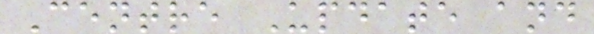Centre Update and
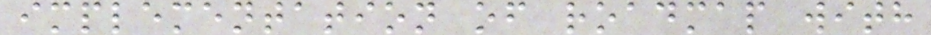implementation of roadmap with
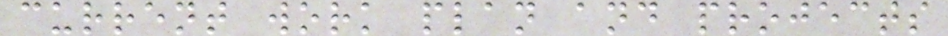current work plan and projects
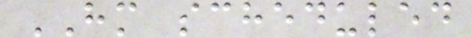HM scheduled
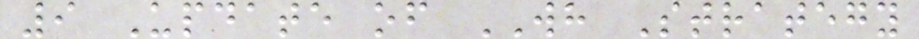9 Update of WH Strategy
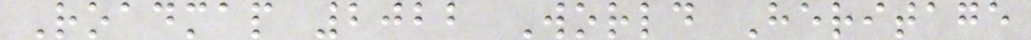Roadmap 2022 World Heritage
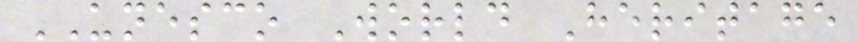UNESCO World Heritage
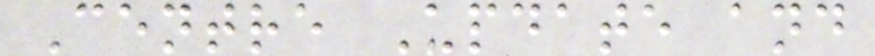Centre Update and
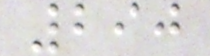290
